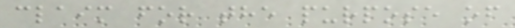claim for the purpose of
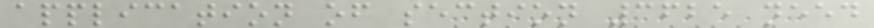application of section 3625 need
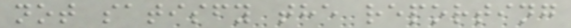not satisfy the reporting
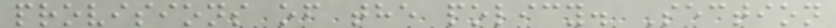provisions of the policy. Section
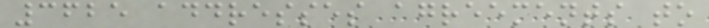3625 addresses agreements to
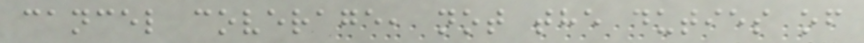cancel coverage, not the duties of
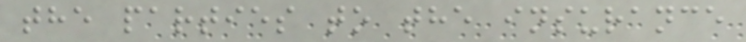the parties to the insurance
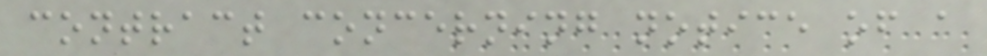contract concerning notice of a
